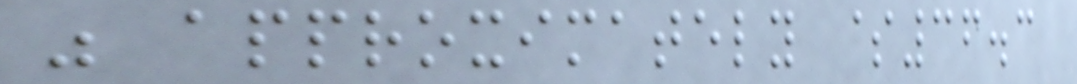was approximately $36.3
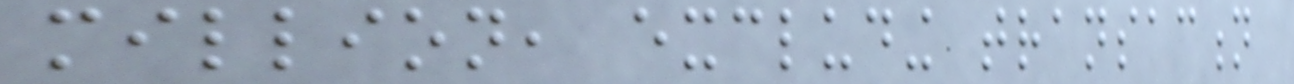million, excluding transaction
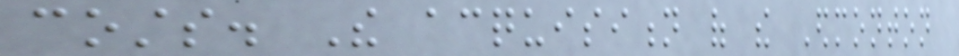costs. The acquisition of the Edmonton
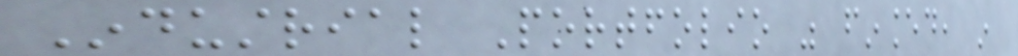Industrial Portfolio was financed, in
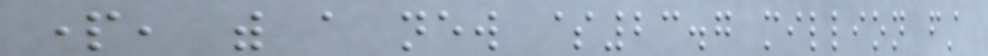part, with a new $23.7 million first
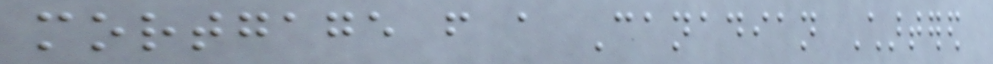mortgage from a Canadian Chartered
